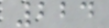224
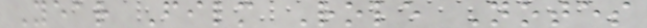Year Film Role Notes
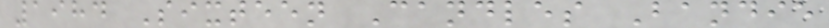1984 Sixteen Candles Bandie
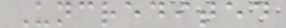Uncredited
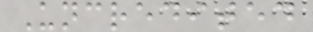Uncredited
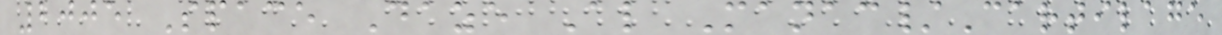2005 Space Daze Al Manac/Cartilage
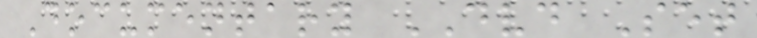Documentary DVD Set
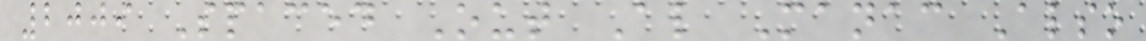2009 Spaced Out Al Manac Also
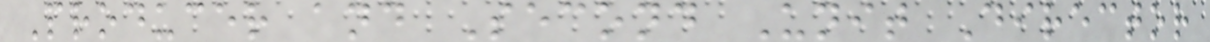Producer and Second Unit Director
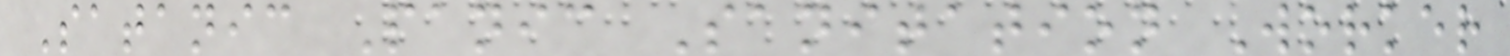Satanic Panic Sanitation Worker
